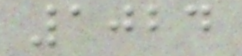1024
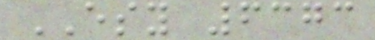ESY 6373
